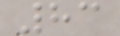83
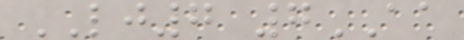LJ7 7AA
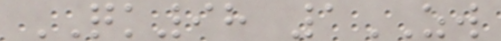QK98 1ZW
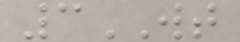3WT
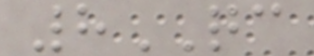8QC
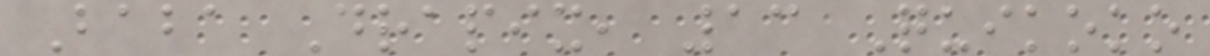Baba Drapix, 13 Quikoko
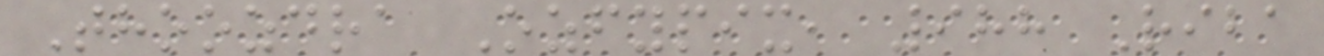Thoozdra Ozfypix, 988 Riba
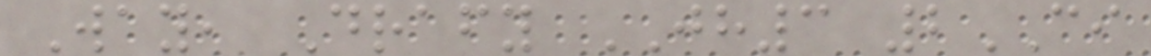Way, Drafy JH3 2CI
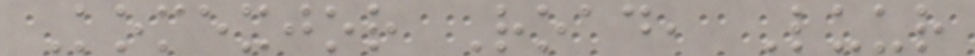Komexjor Road, Luur
